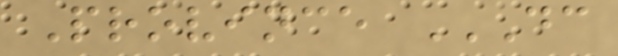Province DC
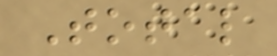Total
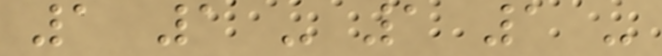1 1 - 1 1 -
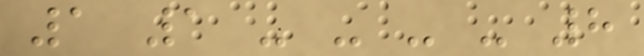1 1 - - - - 8
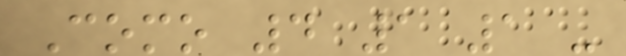Como 4 1 1 -
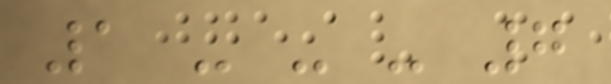1 - - - 7
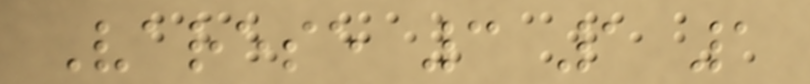Varese 3 1 1
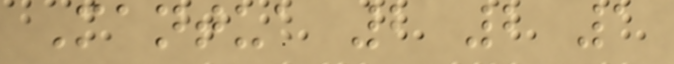Mantua 2 2 1
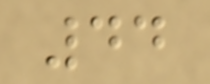44
